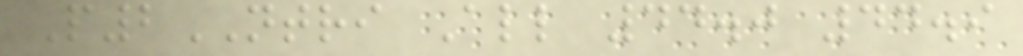P2NTRI All 44.0 44.9
